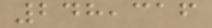248,316
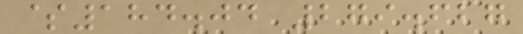$184.04 279.627
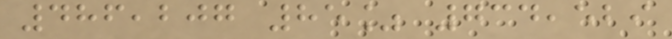486,207 85% 734,529
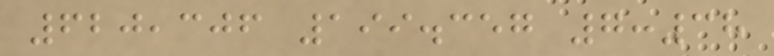620,306 199.357 7:38
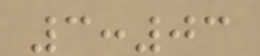3:03
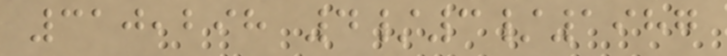310,298 4/3/1987
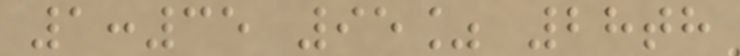1:35 95% 28th
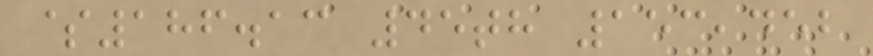$186.13 45th 153,452
